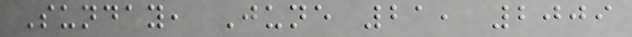Sunday, June 21, 2009
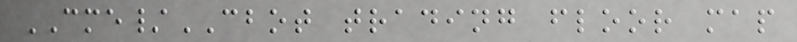CME/CBOT trading floor map
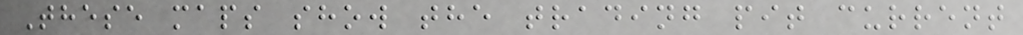These maps show the trading pit current
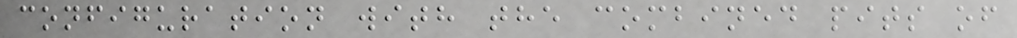configuration with the combined pits of
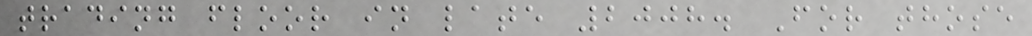trading floor in late 2008. For those
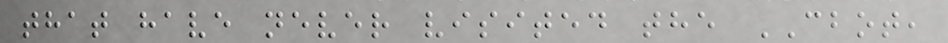that have never visited the CBOT,
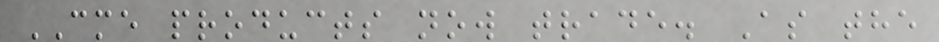CME products now trade. As the
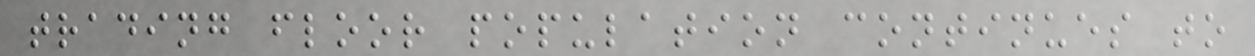trading floor population continues to
